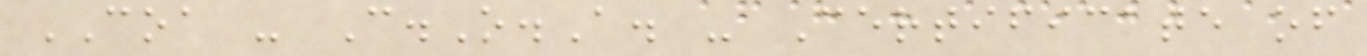COA - C.O.A. - Certificate of
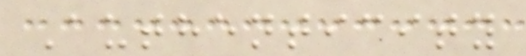Authenticity
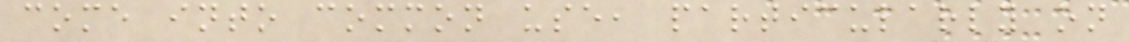come into common use, particularly on
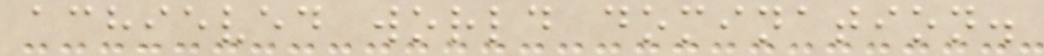achieved world domination.
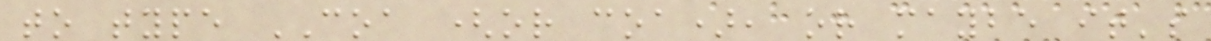to type COA (or coa), or maybe it's
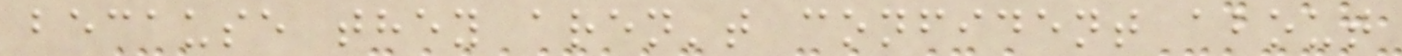because they aren't confident about
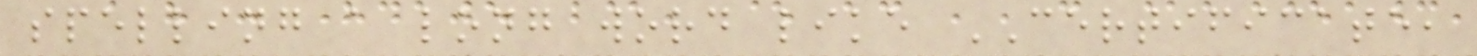spelling a long word like CERTIFICATE,
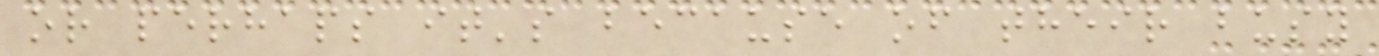or perhaps it's because of their busy
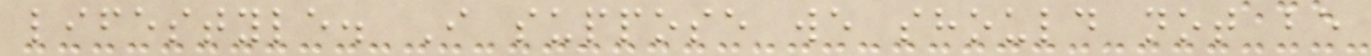lifestyle. I suppose we should not be
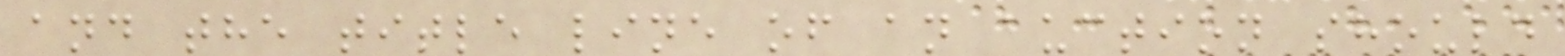and the title line of an auction should
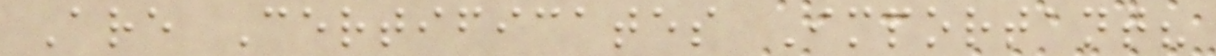Are Certificates Important?
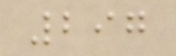297
